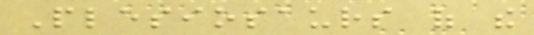Plesiosaurs of the
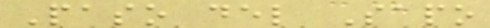Paso del Sapo
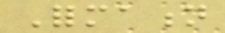Formation
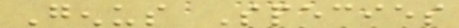Genus Species
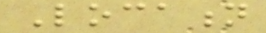Location
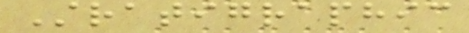Stratigraphic
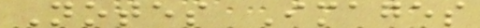Notes Images
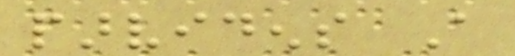parvidens A
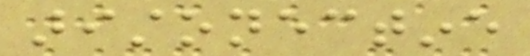aristonectine
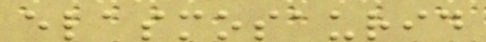elasmosaurid
